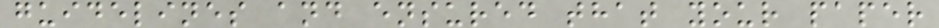guidelines and ensured that your paper
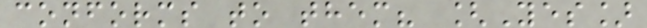conforms to them? [Yes]
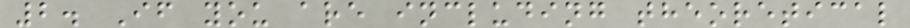2. If you are including theoretical
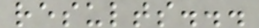results...
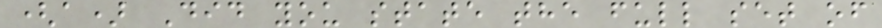(a) Did you state the full set of
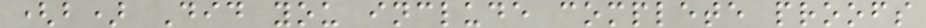(b) Did you include complete proofs
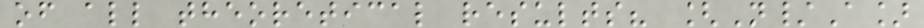of all theoretical results? [N/A]
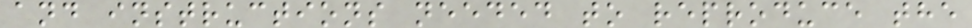and instructions needed to reproduce the
